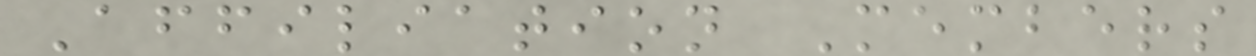Affiliation Members
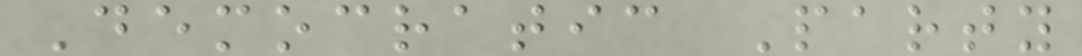Democratic Party
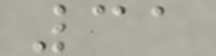31
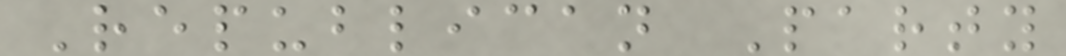Republican Party
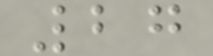27
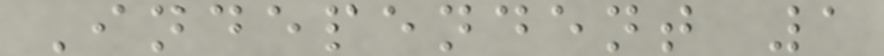Independent 1
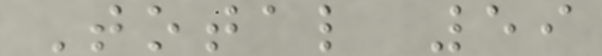Total 59
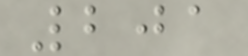201
